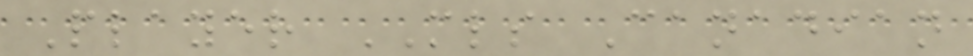Player MLS Canadian
